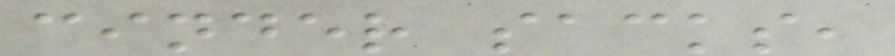cinder sacks,
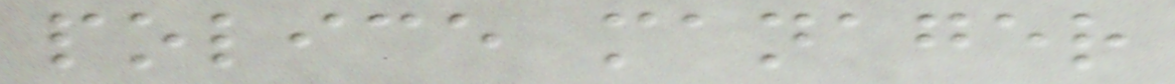police manager
